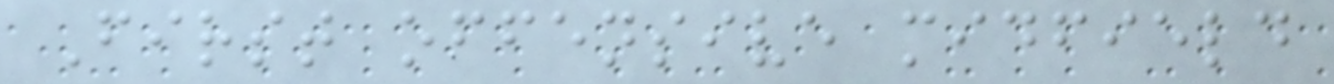First offensive midfield
